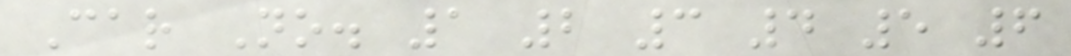Car No. 1 2 3 4 5 6
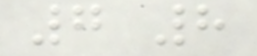7 8
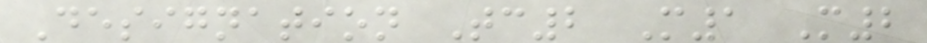Designation Tc2 M1 M2
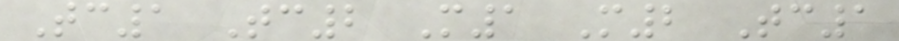Tc1 Tc2 M1 M2 Tc1
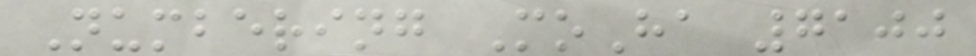Numbering MoHa 7100
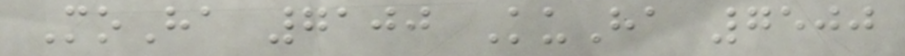MoHa 7100 KuHa 7500
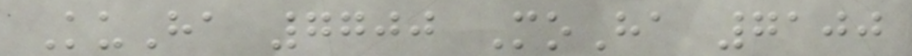KuHa 7700 MoHa 7100
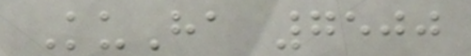KuHa 7500
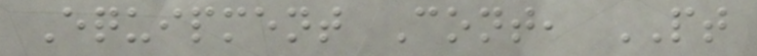Equipment Cont, PT
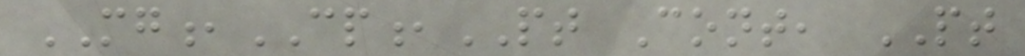MG,CP,PT Cont, PT
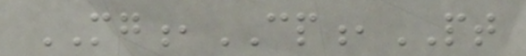MG,CP,PT
